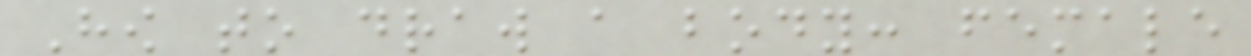How to draw a body: female
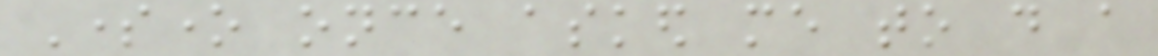Someone once asked me to do a
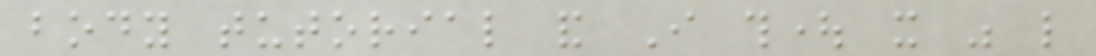body tutorial and I thought it was like
